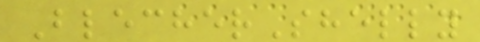BlecherShelly
